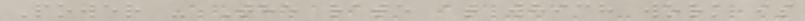Power - The rate at which work is
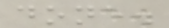done.
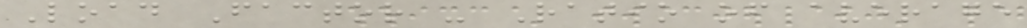Load Factor - Ratio of average
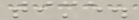time.
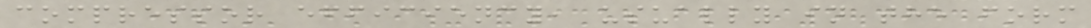compressor efficiency, usually in the form
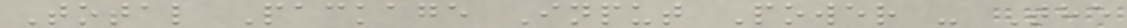Total Package Input Power - The
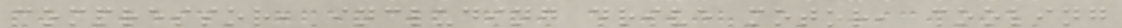compressor, including drive motor, cooling
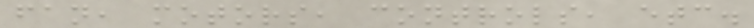fan, motors, controls, etc.
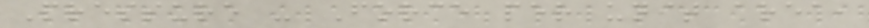Pressure - Force per unit area,
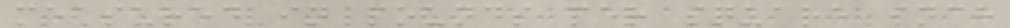measured in pounds per square inch
